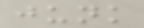junk
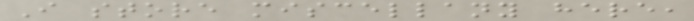I store miscellany here,
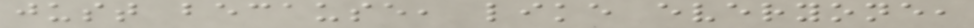just because, like everyone,
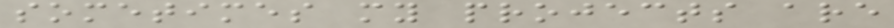sometimes my projects are
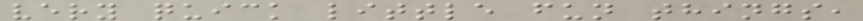very quick little fun things,
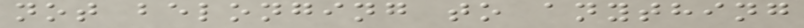not belonging to anything
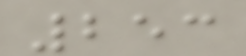253
